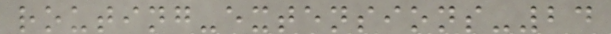routing-extensions-24
